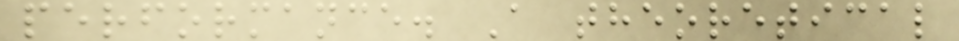performance. A theoretical
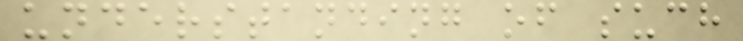understanding of such
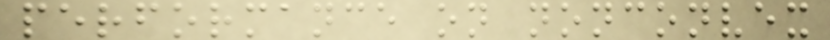performance on nonconvex
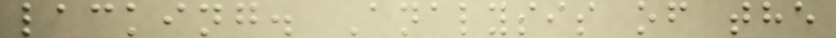lacking. Analysis of the
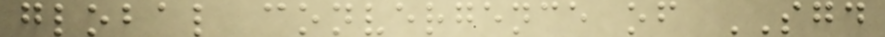global convergence of SGD
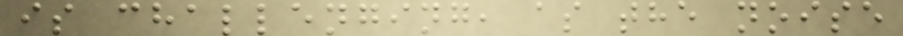is challenging, as the noise
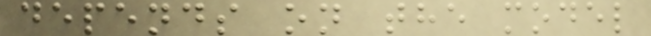depends on the model
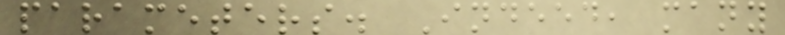parameters. Indeed, many
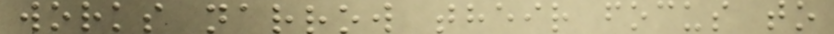works narrow their focus to
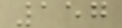157
